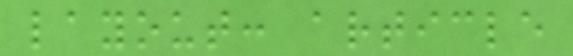layout: article
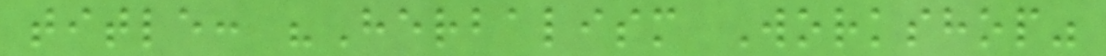title: "Herbalism Workshop"
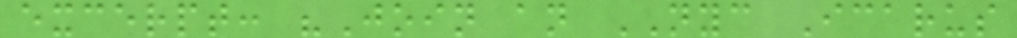excerpt: "Join an NYC Icarus
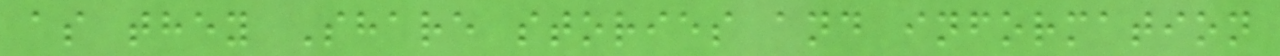as they Share stories and information
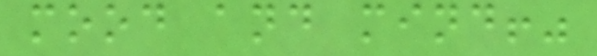mood and mind!"
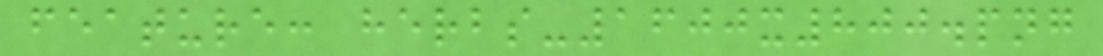feature: herbs-1600x800.png
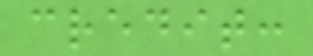credit:
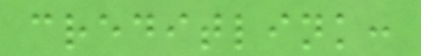creditlink:
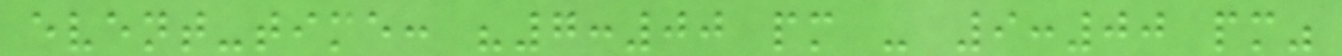event-time: "7:00 pm - 9:00 pm"
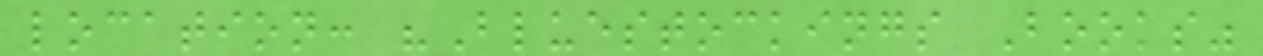location: "Bluestockings Books"
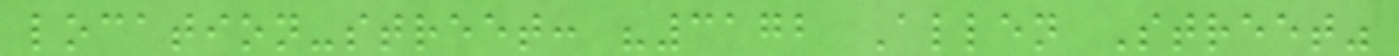location-street: "3172 Allen Street"
